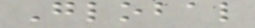Global
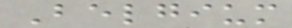Belgium
